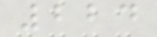224
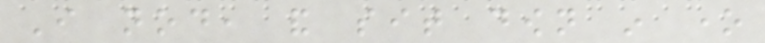I nod, and sit down in one
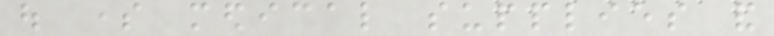out some medical supplies and
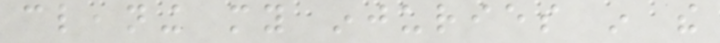cleaning my injuries in the
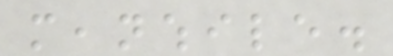meanwhile.
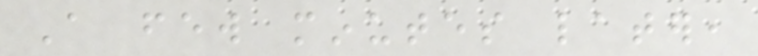A few minutes later,
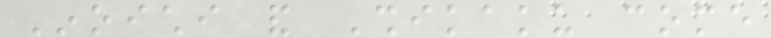Inoichi and Shikaku come
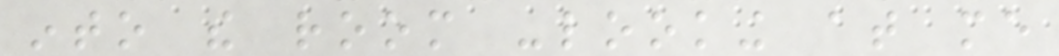into the room -looking at me
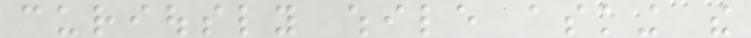curiously while asking the
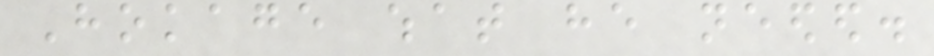Hokage what he needed.
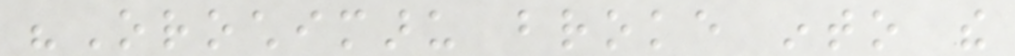"Orochimaru broke into the
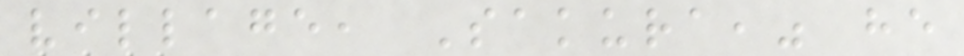village, Sakura," he
